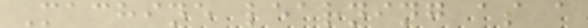Machine learning as a
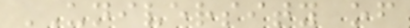UNIVERSITY of
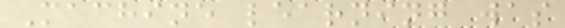Machine learning was
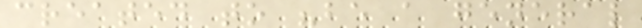created to "be a general
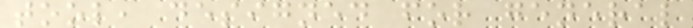tool, designed for general
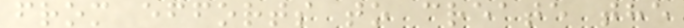from efforts to create the
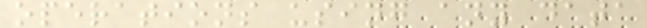operations using any data
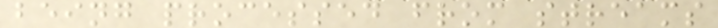being processed from streams
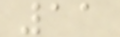11
